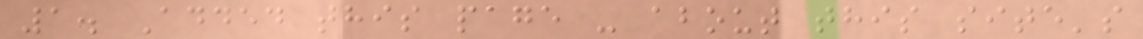1. Added this page - about this site's
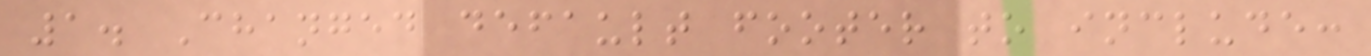1. Changed default footer to include:
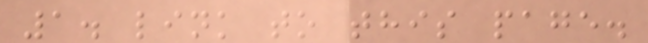1. link to this page.
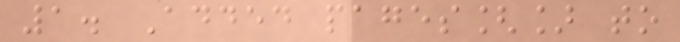1. Added pages[] to
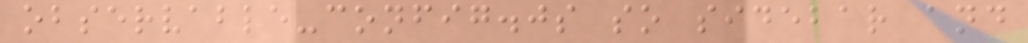observable-config.js so sidebar and
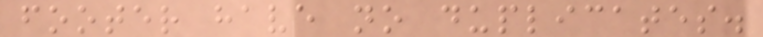footer have no duplicates.
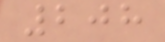208
